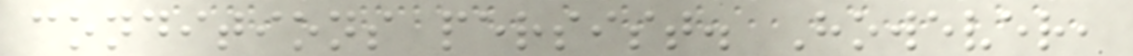conditions persist. However,
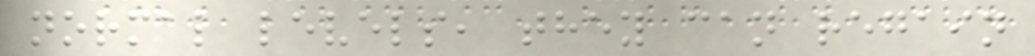normal levels, they can regain
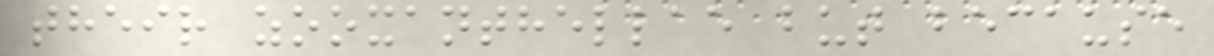their zooxanthellae but because
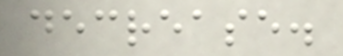decrease.
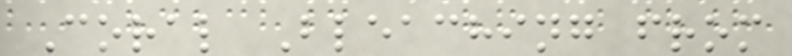Coral Bleaching from
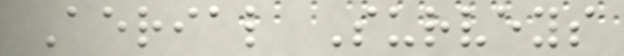Aerial Surveys
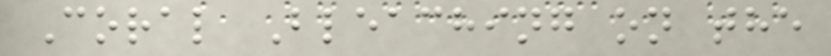Coral Bleaching on the
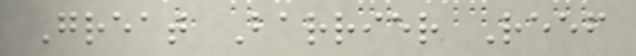Great Barrier Reef
